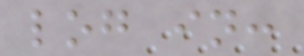log in:
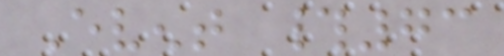Event #73
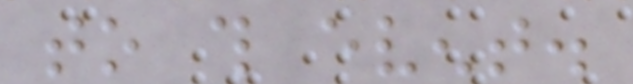to this event.
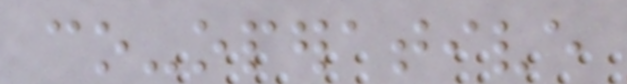co-operative
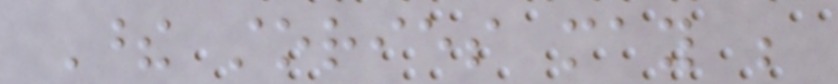These stories may be
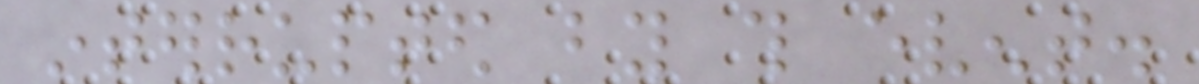interrupted by this event.
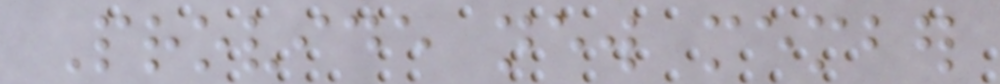Provide new member
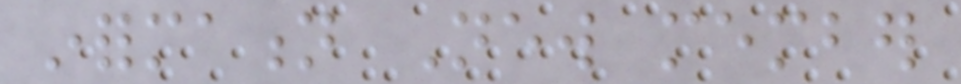information New member
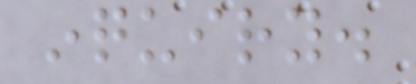inquiry.
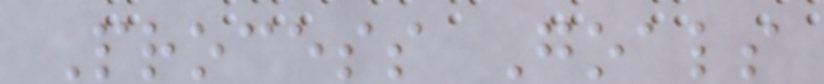Process Goals
